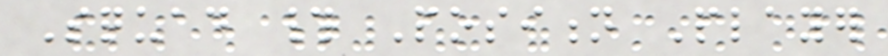Squad # Position Player
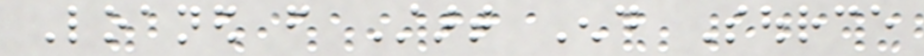Loaned from Start End Source
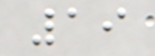19
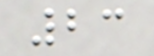23
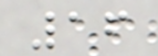16
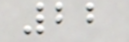22
